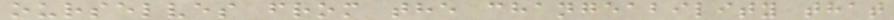ourselves from the changeability that
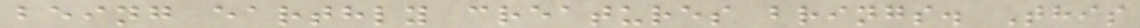being earthly creatures brings. This
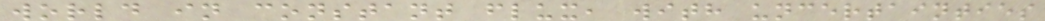world in constant flux, with uncertainties
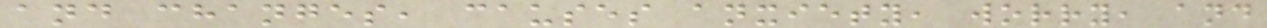and changes, causes anxiety, worry, and
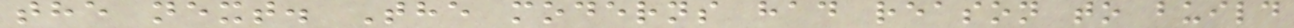the next. The moderns had reason to build
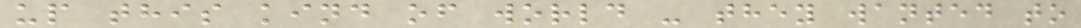up this kind of world - they wanted to
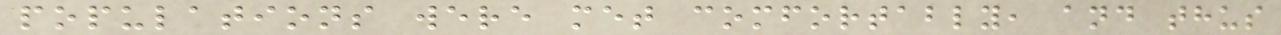populations were met comfortably, and thus
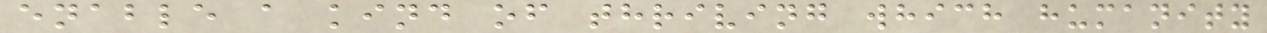enable a kind of thriving which humanity
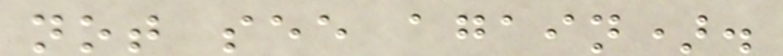not see again).
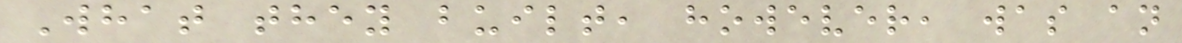What they built, however, was an
